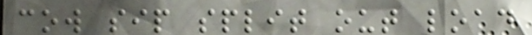cow sip split out load
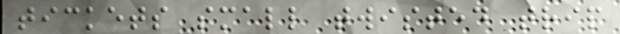tickets small twisted trip
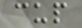cup
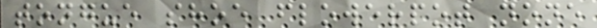tongue shoe flowerpot none
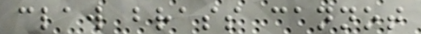claw brass cannot
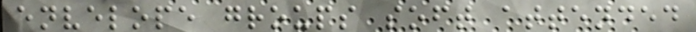envelope groups soft attended
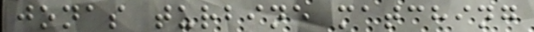jonas turbine matching
